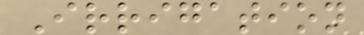Irrigation
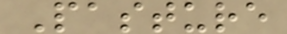Pasture
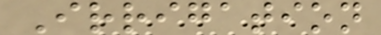Irrigation
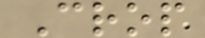Crop
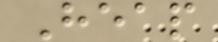Heap
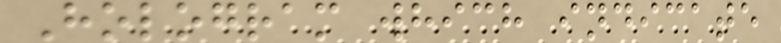Hologram which indicate
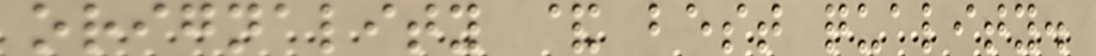orignality & best quality.
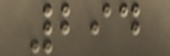294
